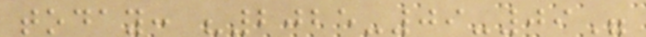today: "2025-09-09"
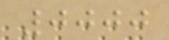0000
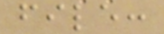file:
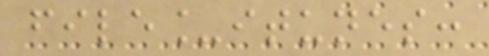file_itunes:
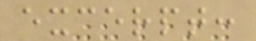excerpt:
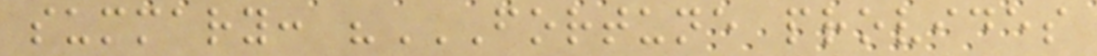summary: "FORTUNE PROVIDES
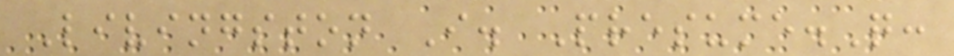Livingston I. Presume.Q:
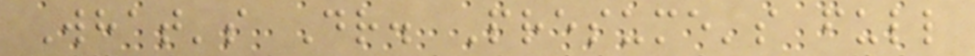What's Dr. Presume's full
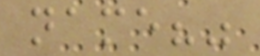name?"
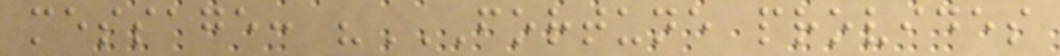message: "FORTUNE PROVIDES
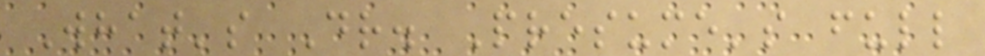What's Dr. Presume's full
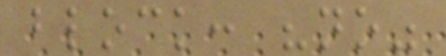block: "no"
